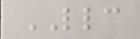LLC
